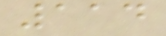114
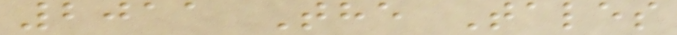2011 The Tales
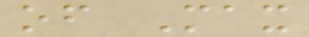of Max
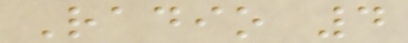Radio 4
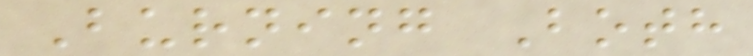Burning Both
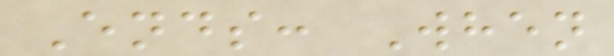Ends: When
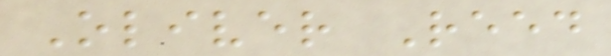Oliver Reed
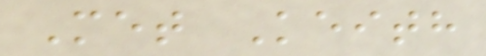Met Keith
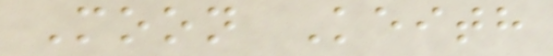Moon Keith
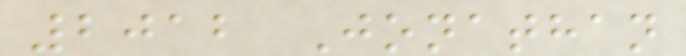2012 Jonathan
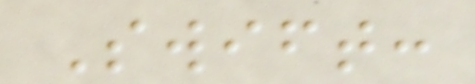Swift:
